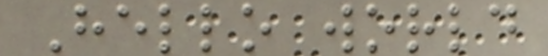Hello world
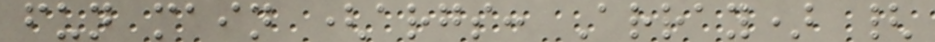fun main (args: Array) {
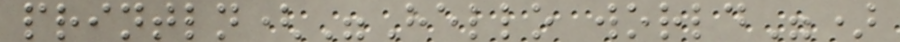println("Hello world")
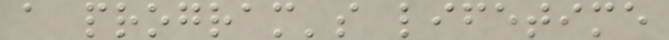a program's lifetime
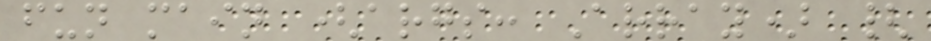fun main (args: Array) {
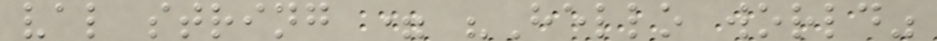val string = "Hello world"
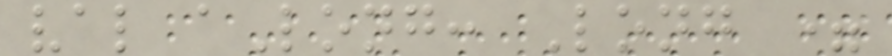val aLong: Long =
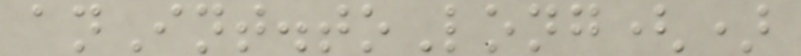anInt.toLong()
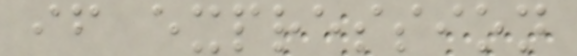if expression
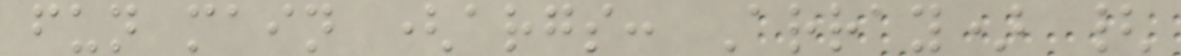fun main (args: Array) {
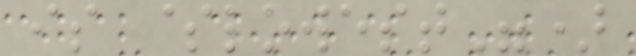is $lowest")
